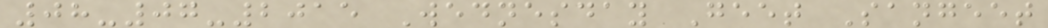08-07-2015 Wednesday Geet Sangeet
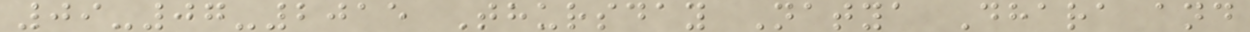09-07-2015 Thursday Natya Dhara and
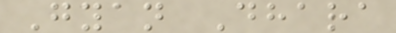Gyan Dhara
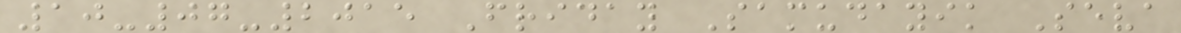10-07-2015 Friday Samudayik Seva
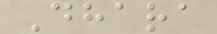Dhara
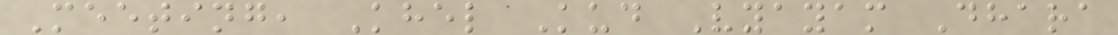Meeting, Khel Kud Vyayam Dhara
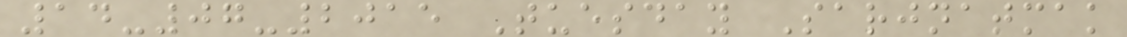14-07-2015 Tuesday Sarjnatmak
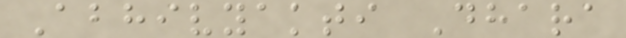Abhivyakti Dhara
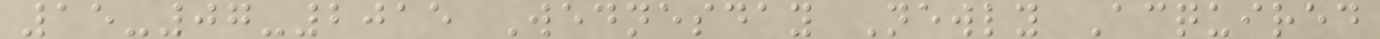15-07-2015 Wednesday Newly Acquired
